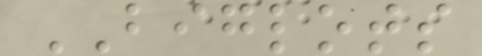BIGLOTS
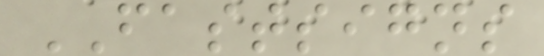FASTSIGNS
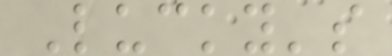Lucky's
